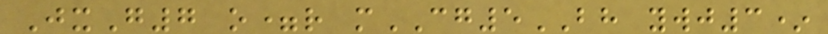JxG7 o=r mCG5BH ywj3*
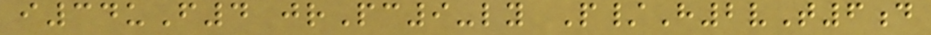i34uF4 jrPc9-ly P/H2vT6d
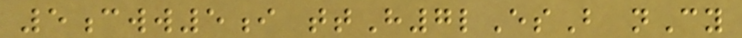5cww5i ttH7lEsB nCy
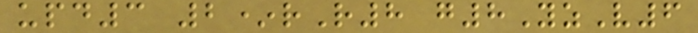upd3 2*rR8 g8YzV6
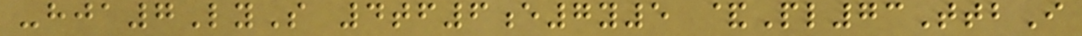-hja7LyS 4tf6e7y5 &Pl73TtbI
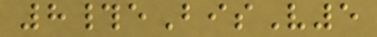8#eBisV5
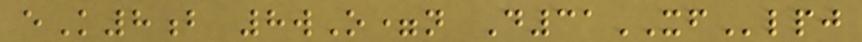eK8b 8wO=n D31XFlpj
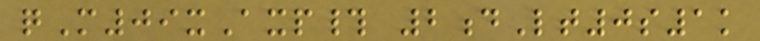qM09xAxp# 2dLt0s1k
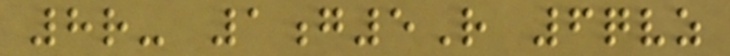8r- 1g5R 6qvz
